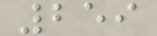259
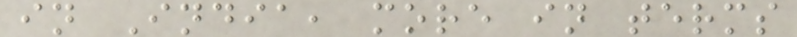in India, more in terms
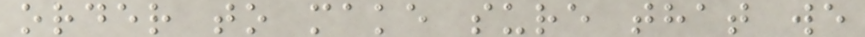order to make sure that we
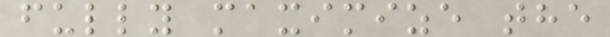fully maximize the
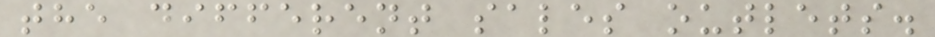the different sales outlets.
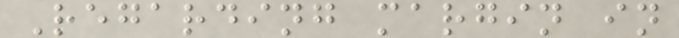Regarding margin in
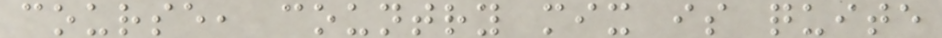course, country mix is quite
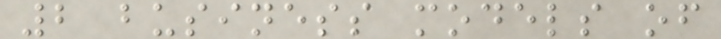2 business models of
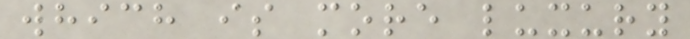which is more luxury
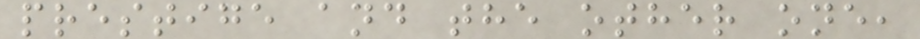prestige and the other one,
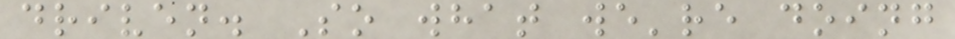driven. So what we're doing
